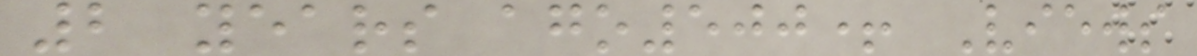2 years ago500+ Views
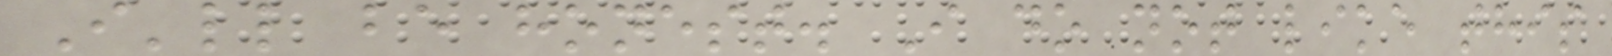I'll be honest. I do not like this
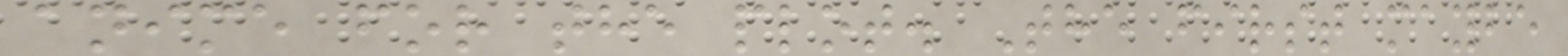anime for the plot. The first maybe
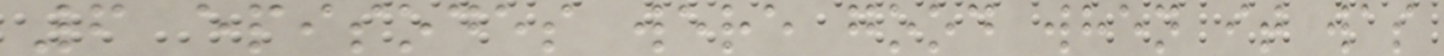6 episodes were good when it was
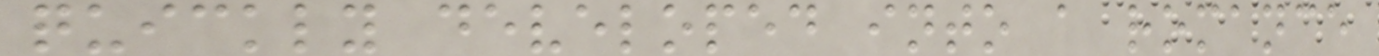quickly developed into a romance
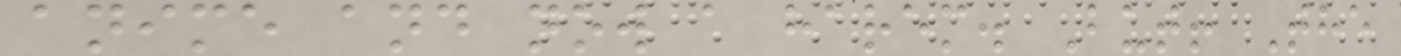anime and now a harem. But! The
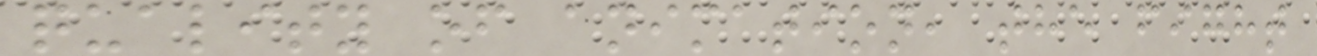quality of animation, the fight
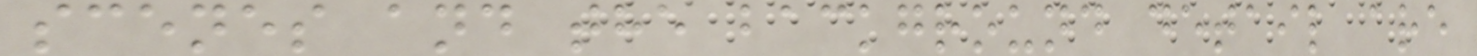scenes and the background detail are
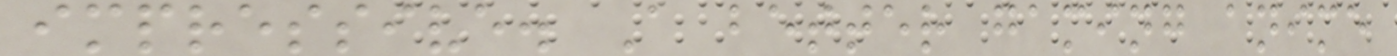impressive. A better gaming anime
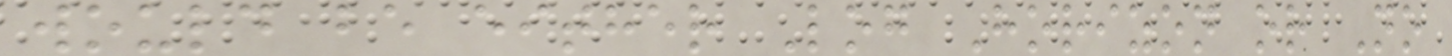would be either Log Horizon or No
